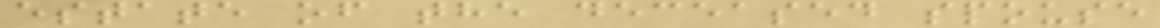estate of the deceased spouse
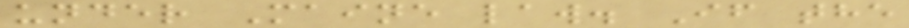under Maine law. If the
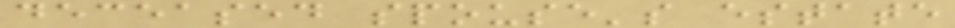deceased spouse's estate
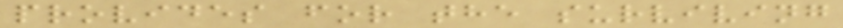provides for the surviving
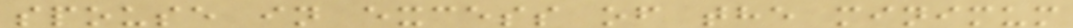spouse in excess of the minimum
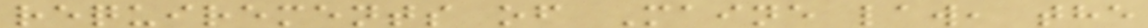requirements of Maine law, the
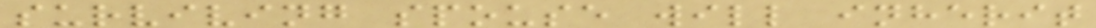surviving spouse will inherit
